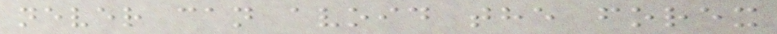never can avoid the forex
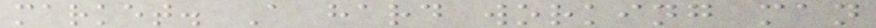market. A hard working man
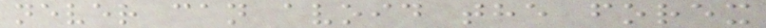never can avoid the forex
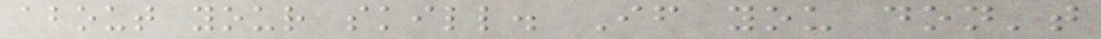about your skill. If you don't
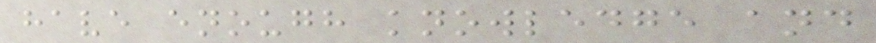have enough knowledge and
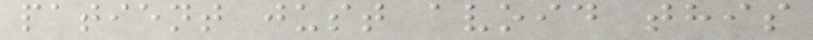patient just avoid this
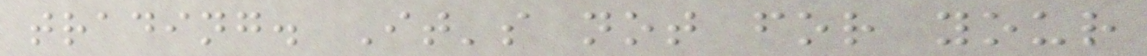trading. It's not for your
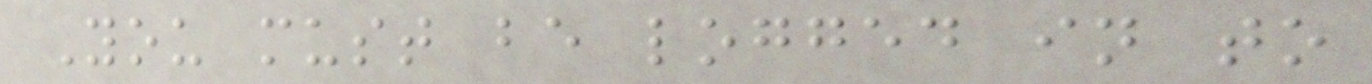You must be logged in to
